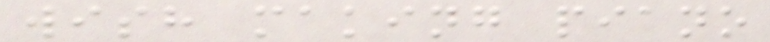wish making piano
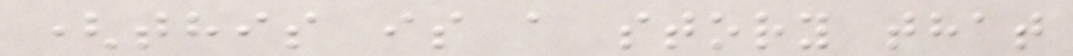(this is a story that
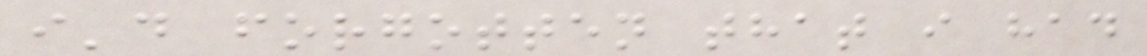i'd forgotten that i had
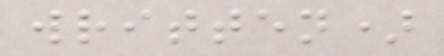written)
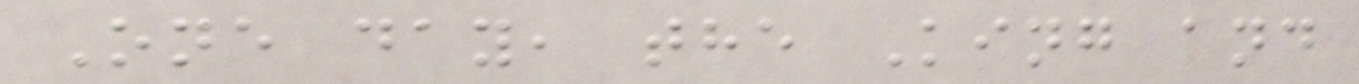One day, the King and
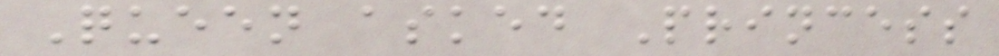Queen asked Princess
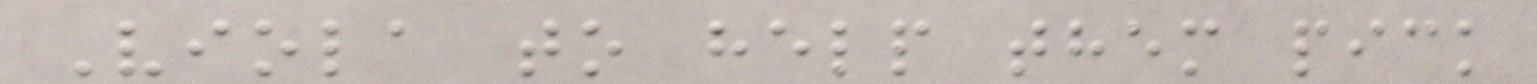Viola to help them pick
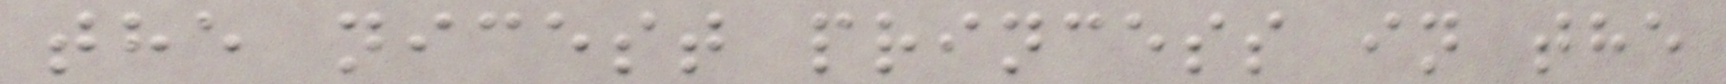the nicest princess in the
